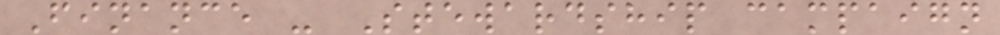Finance - Stewardship campaign
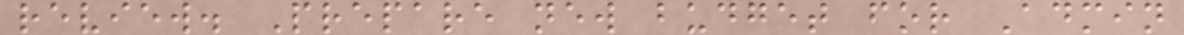review. Prepare new budget for Admin
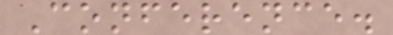Conference.
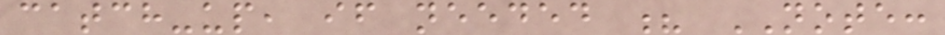catch-up, if needed ? NOTE:
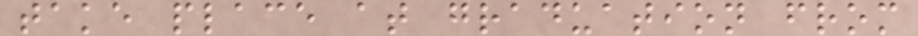take place at graduation from
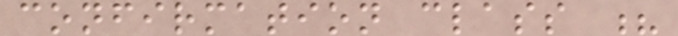confirmation class ?
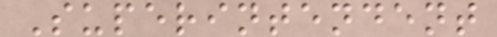Superintendent
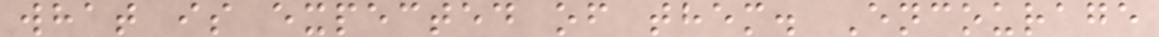what is expected of them. Encourage
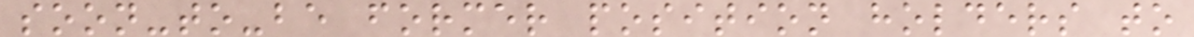soon-to-be former position holders to
